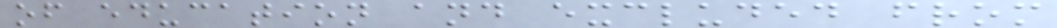of education and excluded from
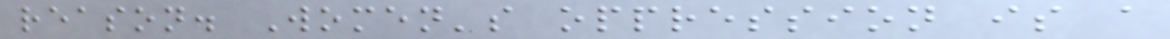reason. Women's oppression is a
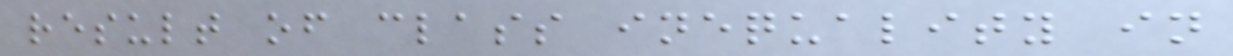result of class inequality in
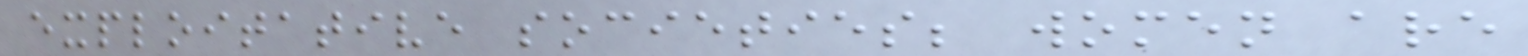exploitative societies; women are
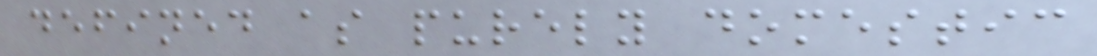defined as purely domestic
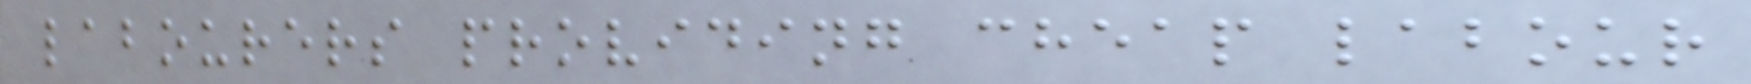labourers providing cheap labour
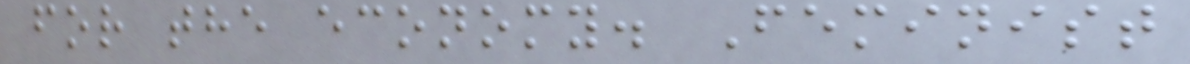for the economy. Feminist
